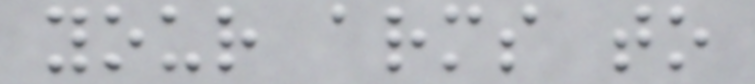your arms to
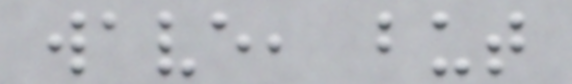wave, but
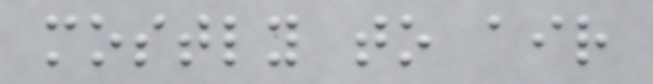mostly to air
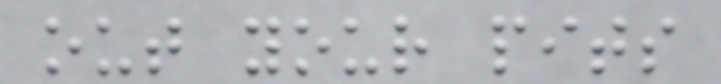out your pits
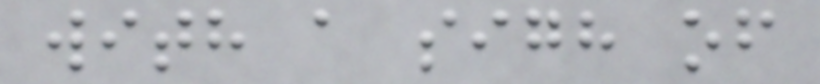with a sigh of
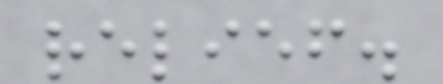relief.
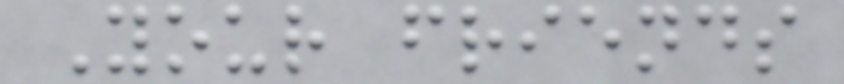Your friends
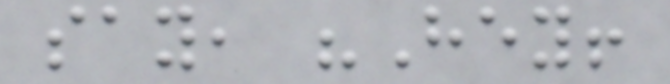say, "Hey!
